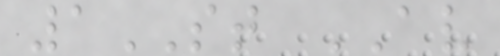1ST AV
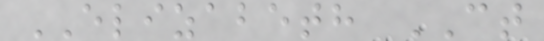ELIZABETH CT
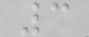3
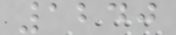1240
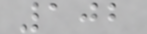102
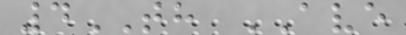4TH AVE
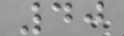40
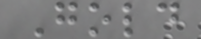Gold
